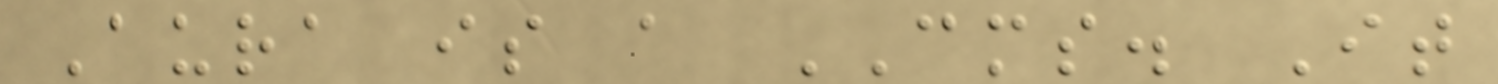Aura is a CMS. It
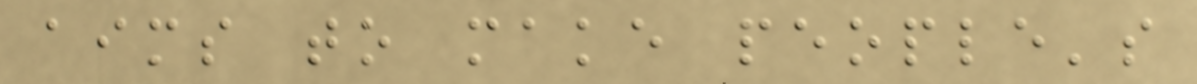aims to make people's
